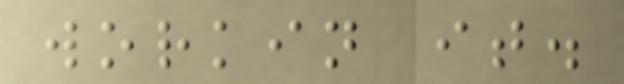workin it.
